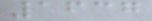1637
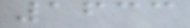1633
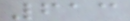613
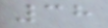38
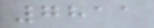7811
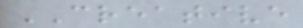CREATIVE
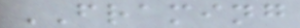FRAMING
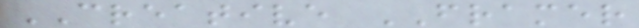CREATIVE FRAMER
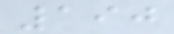190
